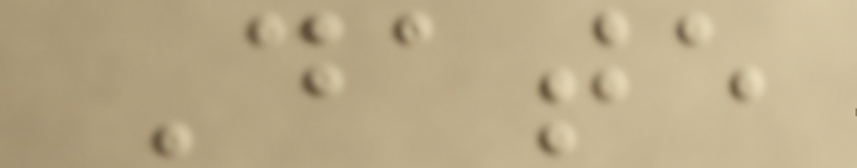Date
